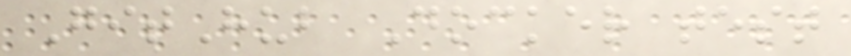GitHub Docker test
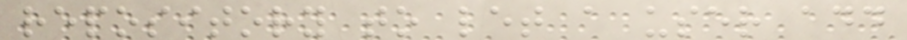repository to let a user add
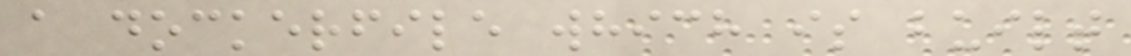a dockerfile which is built
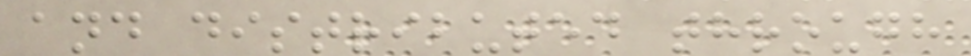and distributed through
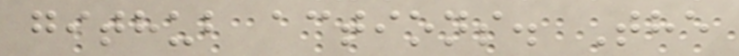github actions. The
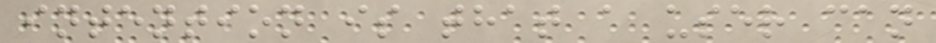intention is that a user can
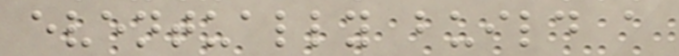eventually build a
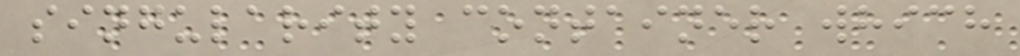singularity container which
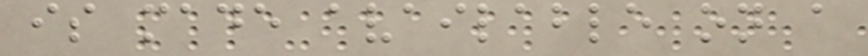is made available on a
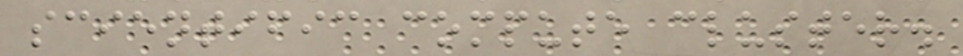scientific compute cluster.
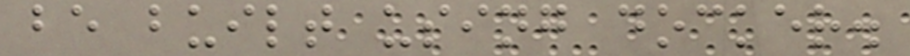be built using docker.
